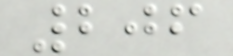206
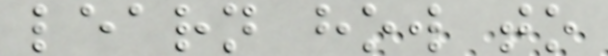learn how to
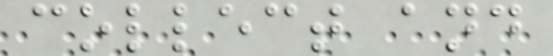collect and
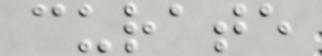curate
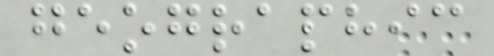geographic
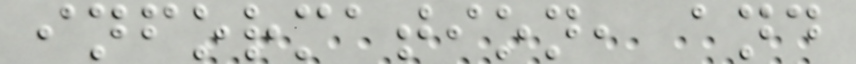information, and
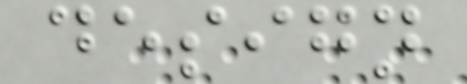design
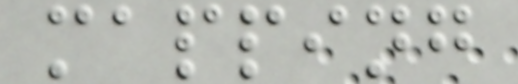mapping
